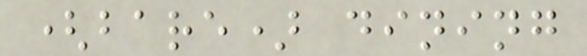(bare) dining
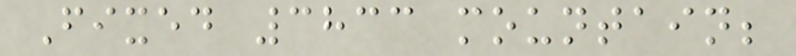Fixed 3833 mountain;
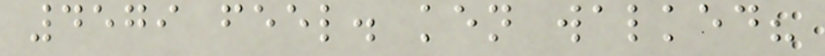4579 feel. ken walked?
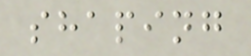shaping
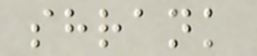shrank
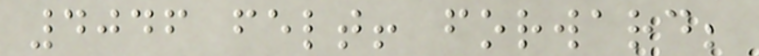4046 felt! forward;
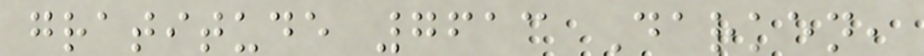gratitude 7613 Darken,
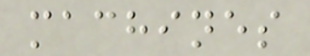machines
